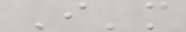I'm
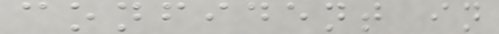confident in
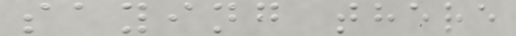saying there
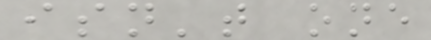isn't one
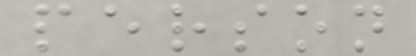person
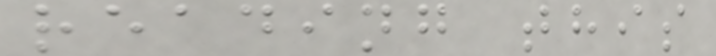reading this
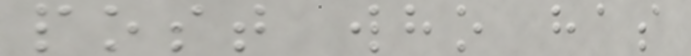post who has
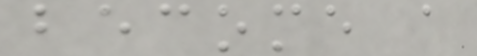become a
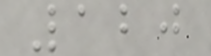120
